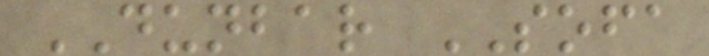DUNBAR SOFA
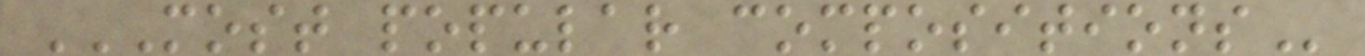MOST POPULAR COMPOSITIONS
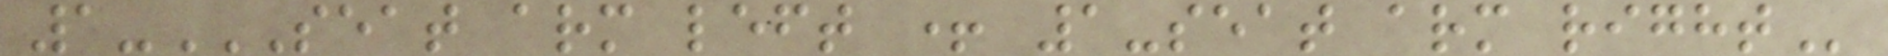1-SEAT ARM LEFT + 1-SEAT ARM RIGHT
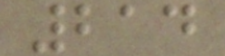214
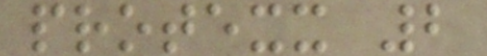protexx 2
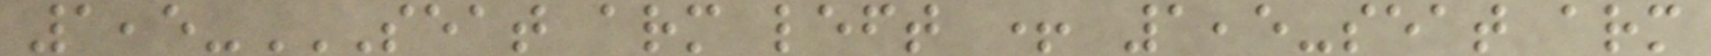1,5-SEAT ARM LEFT + 1,5-SEAT ARM
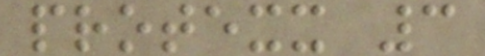protexx 3
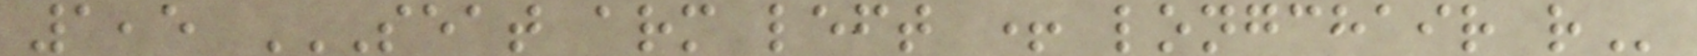1,5 SEAT ARM LEFT + LONGCHAIR R
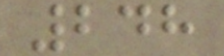248
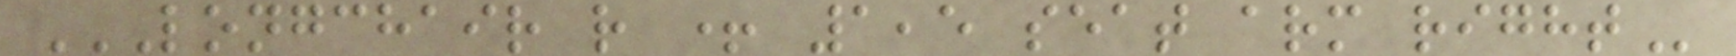LONGCHAIR R + 1,5 SEAT ARM RIGHT
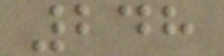248
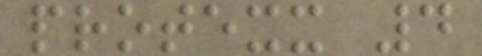protexx 4
